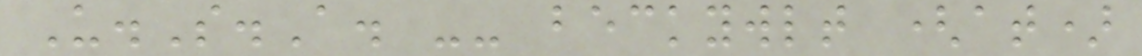U.S.A. -- beckywlt (at)
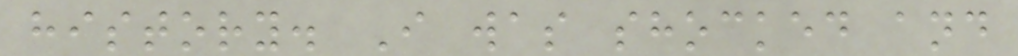history. I was shocked and
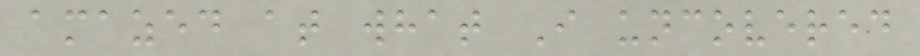amazed at what I uncovered
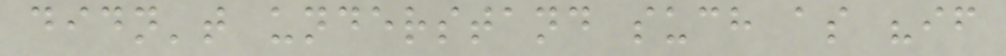didn't understand such as "if
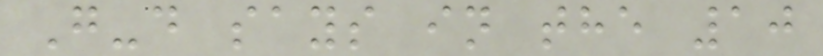G-d says in the 10
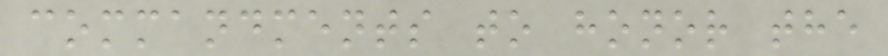commandments to honor the
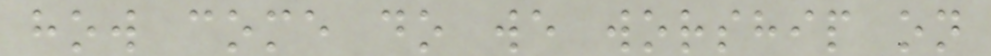how come do we worship on
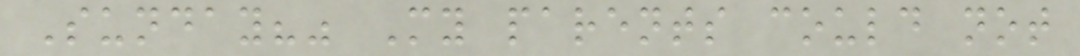Sunday?" My parents could not
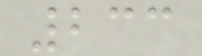233
